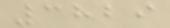3829
